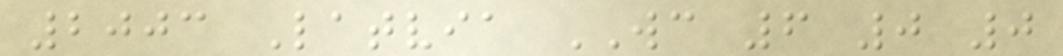2003 Latvia WC 6 0 0
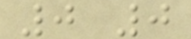0 0
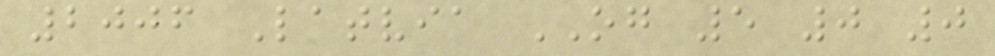2006 Latvia OG 5 0 0
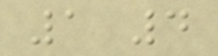1 4
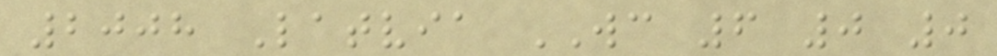2008 Latvia WC 6 0 0
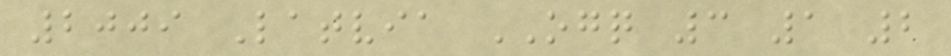2009 Latvia OGQ 3 1 2
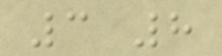3 8
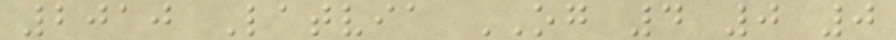2010 Latvia OG 4 0 0
